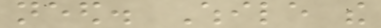need. While the
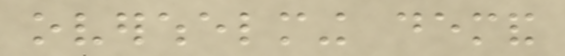overwhelming demand
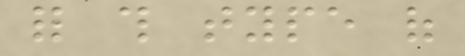for this type of
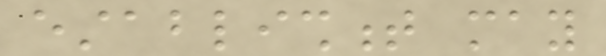establishment may
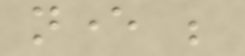never be
